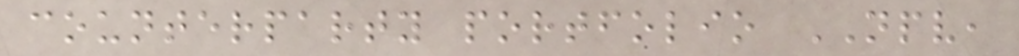counterparty portfolio NPV,
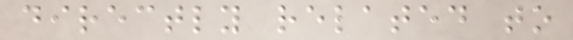directly related to
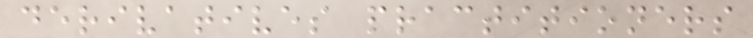derivatives practitioners
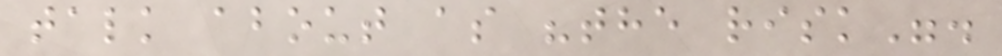talk about as "the risk".
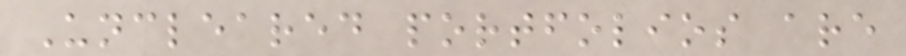Uncleared portfolios are
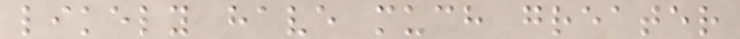likely have much greater
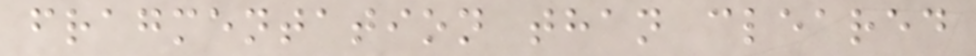fragmentation than cleared
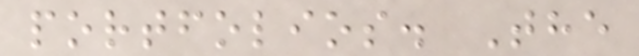portfolios. The
